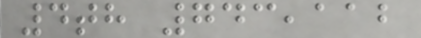4th 743,112
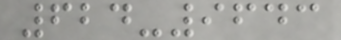624-9643
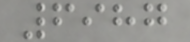6987
